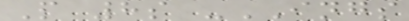P 8s -INGS
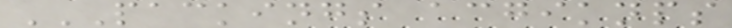PACKINGS ACGIKNPS
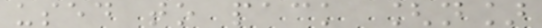used to pack [n]
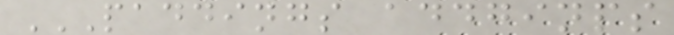PADDINGS ADDGINPS
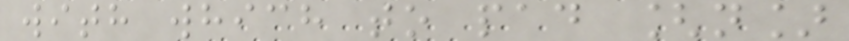with which to pad [n]
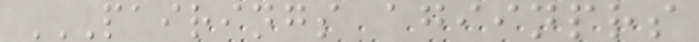PAIRINGS AGIINPRS
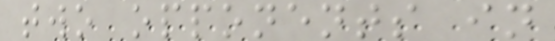two opponents in
